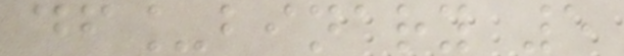df_binary 5
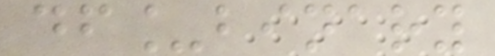df_binary
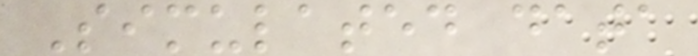Simulated data
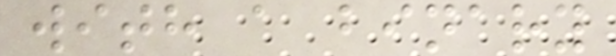with a binary
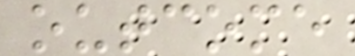outcome
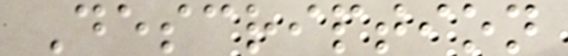Description
